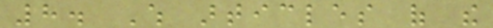8. Which articles of the
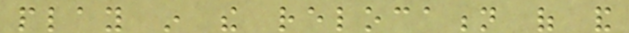play in the relocation of and
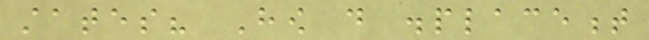states? How do displacement
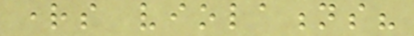rights violations?
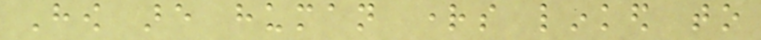How are human rights linked to
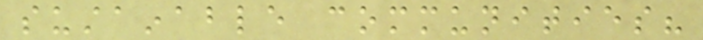sustainable communities?
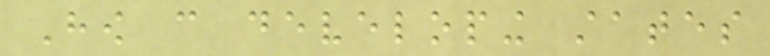How can developing states
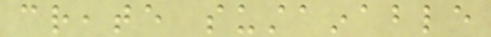create sustainable
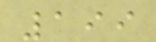199
